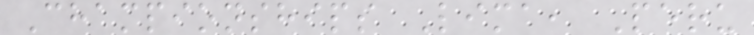Championships Lima, Peru
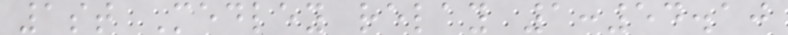1st Medley relay 1:54.10
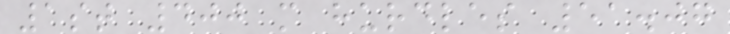1st 400 m hurdles 51.07
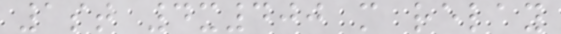1st 4x400 m relay
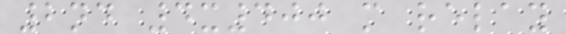2nd 4x400 m relay
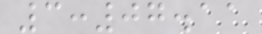3:07.11
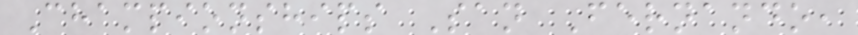Championships San Fernando,
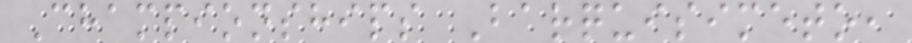Championships Barquisimeto,
